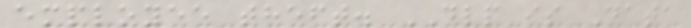employee theft. DLP is Data
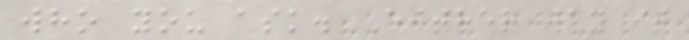who you ask. Either way it
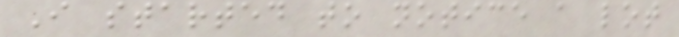I started to notice a lot
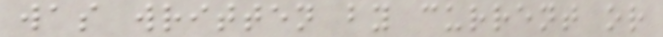was written by current or
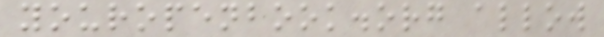youropenbook.org allow
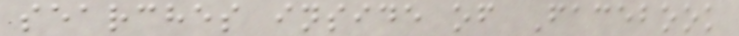searches inside of Facebook
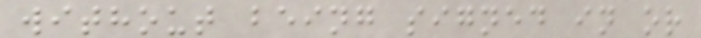without being signed in or
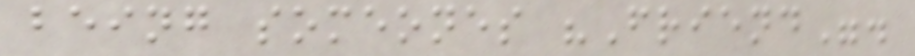being someones "Friend".
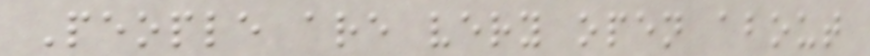People are very open about
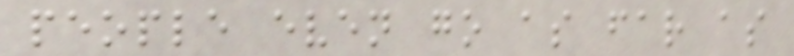people even go as far as
